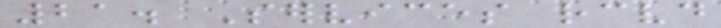21. Services received
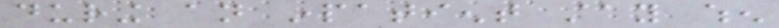during an inpatient stay when
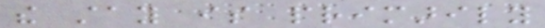the stay is primarily
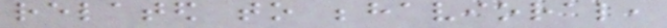related to behavioral,
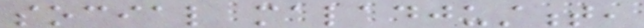social maladjustment,
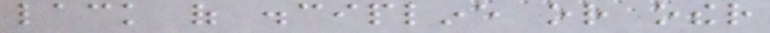lack of discipline or other
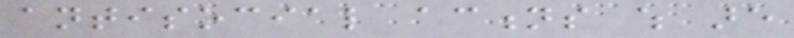antisocial actions which are
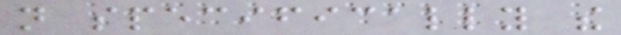not specifically the
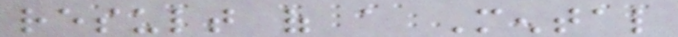result of a Mental
